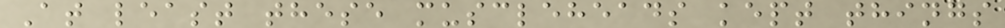At least these muscleheads kept things
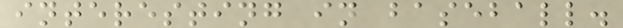interesting in baseball.
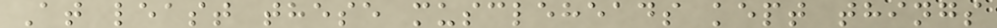At least these muscleheads kept things
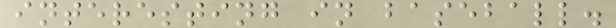interesting in baseball.
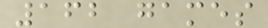162 games
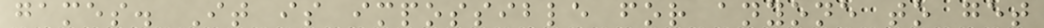games. It is impossible for anyone to get
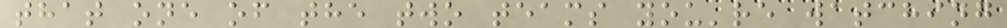that one of the two teams you're watching
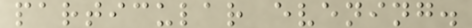particular evening.
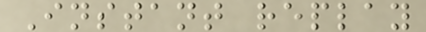Instant replay
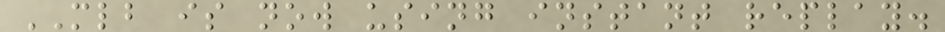MLB is now using instant replay.
